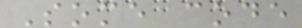Some code
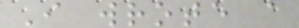I wrote a
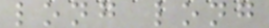long long
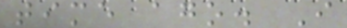time ago. I
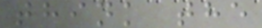think the
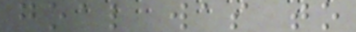goal was to
